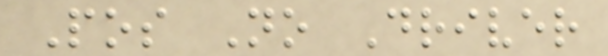Pos No Driver
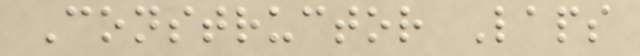Constructor Laps
